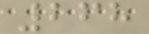268
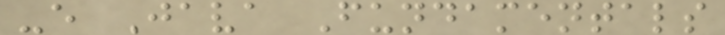-e Java Fundamentals
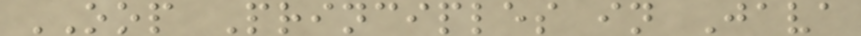OOP Principles in Java
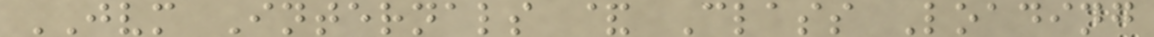JVM Internals & Class Loading
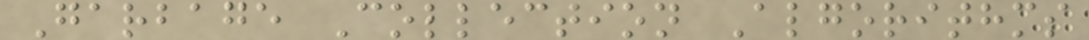Garbage Collection Algorithms
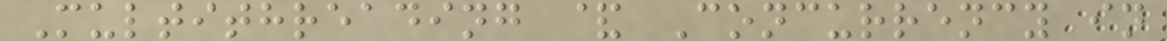Multithreading & Concurrency in
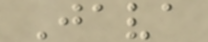Java
